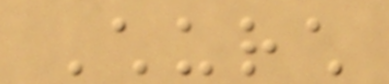Church
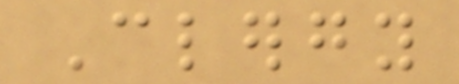Clergy
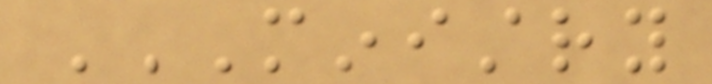MINISTRY
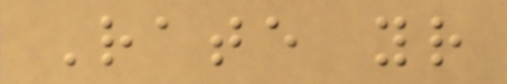Rate your
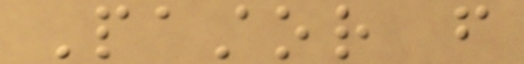Pastor from
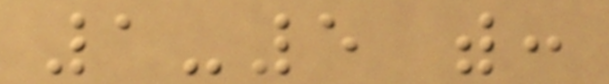1-5 with:
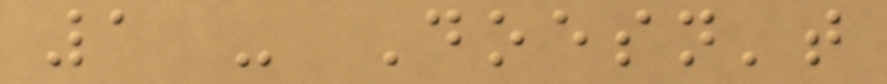1 - Doesn't
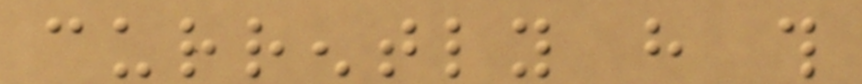currently have this
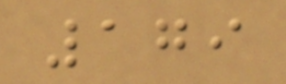179
